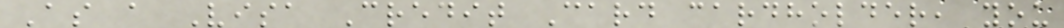As a Visa Credit Card cardholder, you
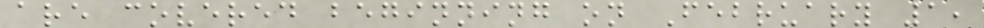are covered beginning on February 1,
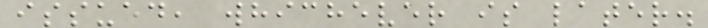issued, whichever is later.
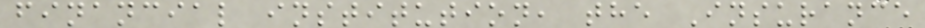financial institution, the Insurance
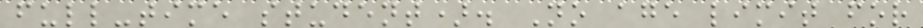full-time student). No age limit for
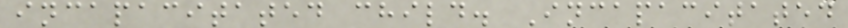incapacitated child. Incapacitated
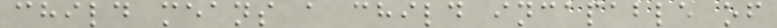child means a child incapable of
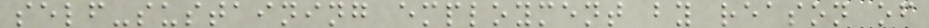self-sustaining employment by reason of
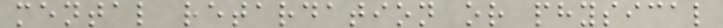mental retardation or physical
